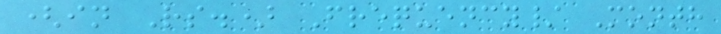(in Rs.) Frequency/ Month
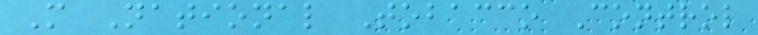M National Tobacco Control
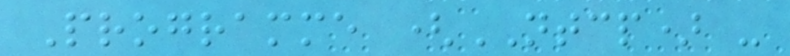Programme (NTCP) -
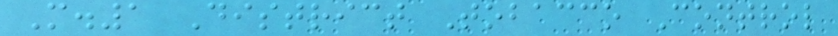M.1 District Tobacco Control
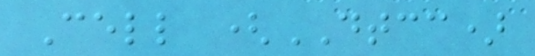Cell (DTCC)
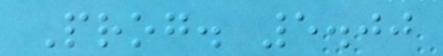Prog. 5.00
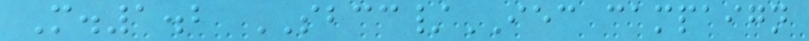M.1.2 SBCC/IEC campaign
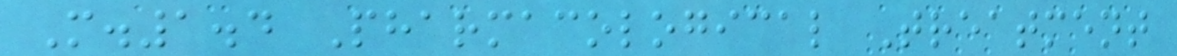M.1.4 Pharmacological Treatment
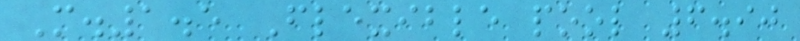M.1.5 Flexible pool 6.90
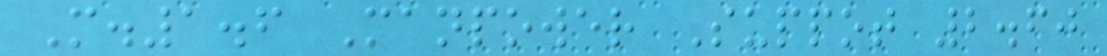M.1.6 Manpower Suppot 2.60
